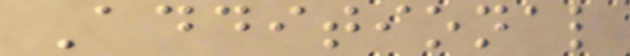Additional
